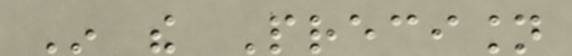In the Precision
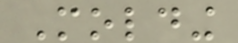Molding
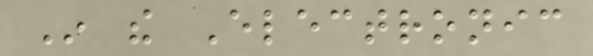In the Electronic
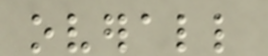overall
